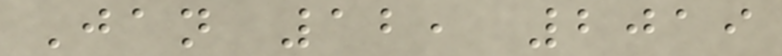Jan 12, 2019
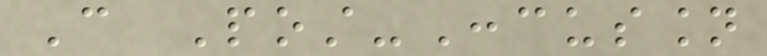Can Post-Concussion
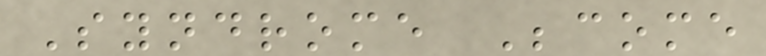Syndrome Become
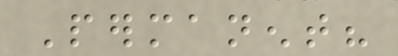Permanent?
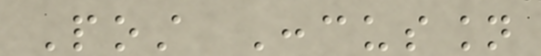Post Concussion
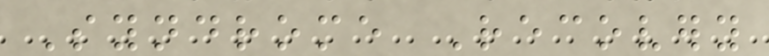Syndrome Recovery
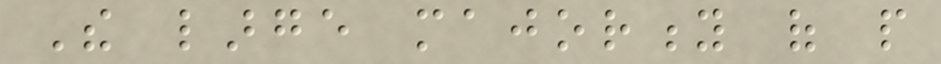The large majority of people
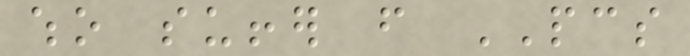who suffer from PCS
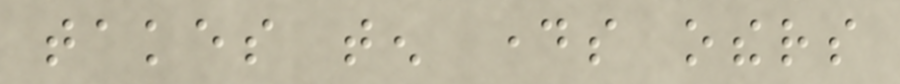takes ten days others
